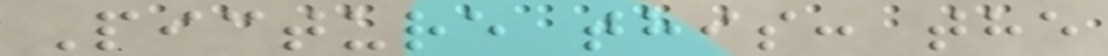Picture this: the
